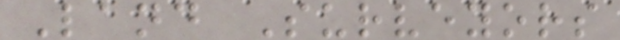Land Surveyors
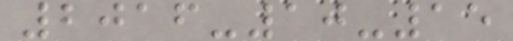2016-10-15
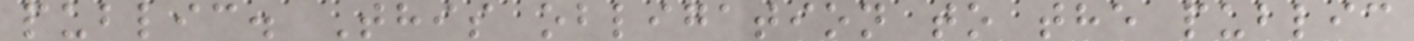public. This obligation to the public
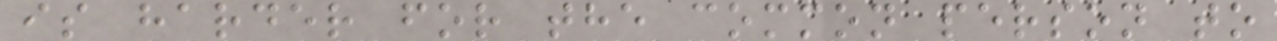is harder for the common person to
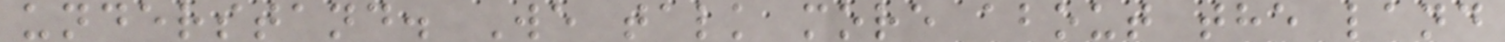understand. We talk more about the land
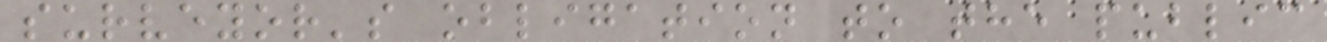surveyor's obligation to the public
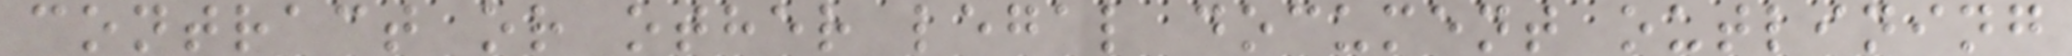contract or other legal document outlining
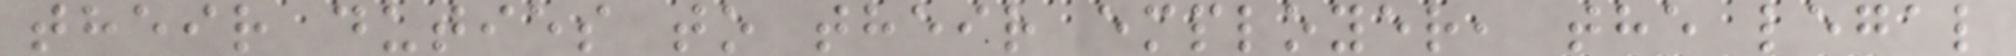their duties to their employer, the legal
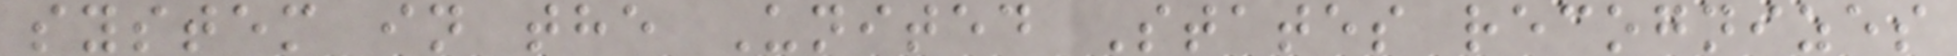system in the United States recognizes
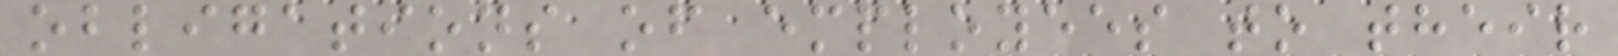obligations of employees to their
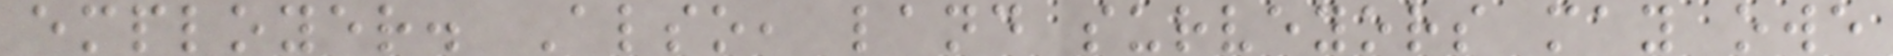employer. Also, land surveyors may owe
